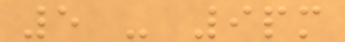5 - 9pm
